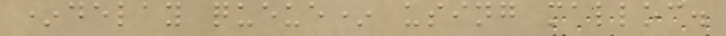*delay queue* using malloc.
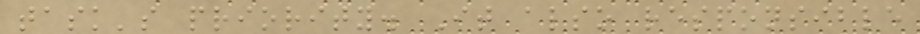task's priority. It also responsible
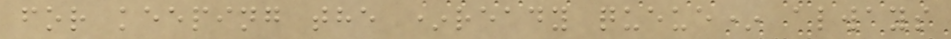for keeping the *ready queue* always
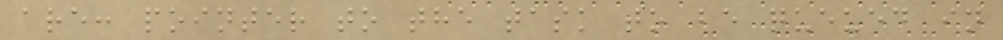are: pointer to the task to be queued in
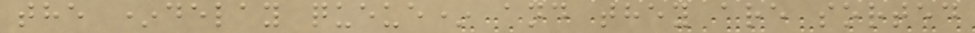the *delay queue* and they are sorted
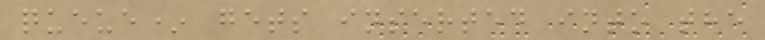queue* gets inserted into the
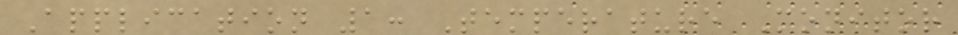Application 1: Temperature Monitor
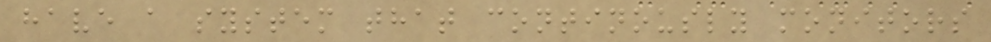have a system that continously monitors
